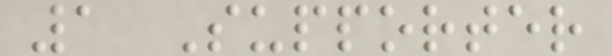1 Supporter
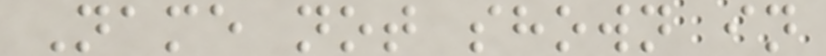Name not shown in
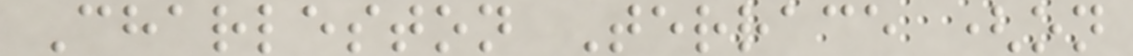Charleston Terrace (on
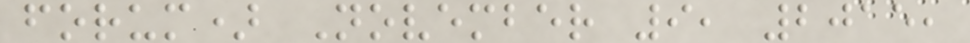forum) November 9, 2015,
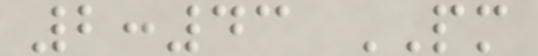2:43 PM
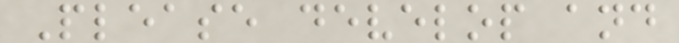Please develop and
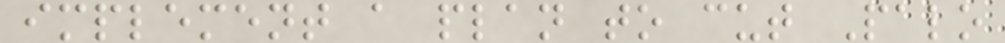implement a plan to cut Palo
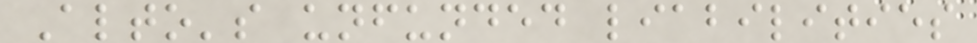Alto's unfunded liabilities
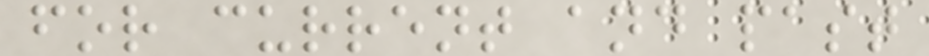for current and past
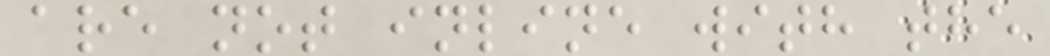are not inline with the
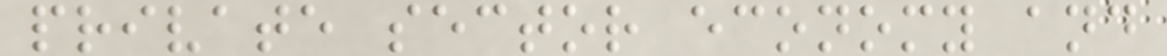private sector economy and
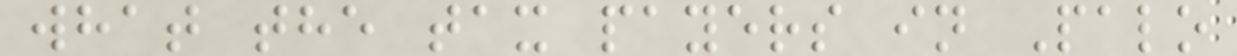what the tax payers in Palo
